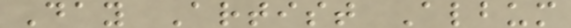Day Artist Album
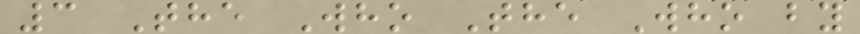3 The Who The Who by
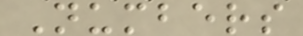Numbers
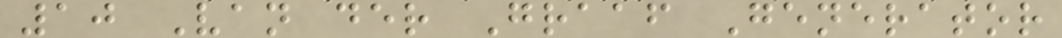10 Van der Graaf Generator
